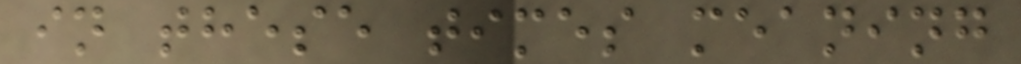in these times meaning
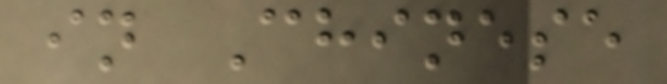in Chinese
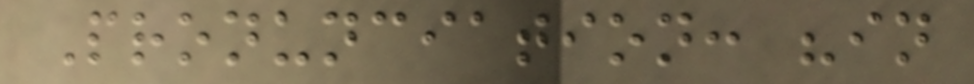Pronunciation: "in
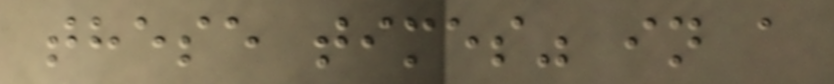these times" in a
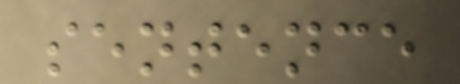sentence
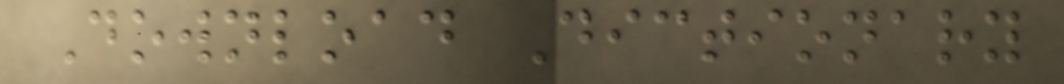Download Dictionary
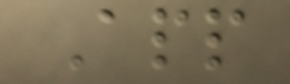App
